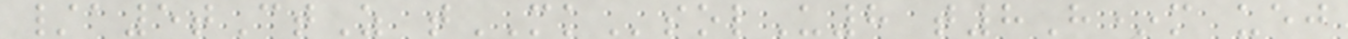/a5tCtZ tMKsolU8 t8H*m uej
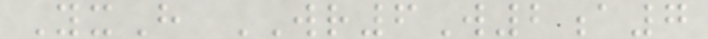YxH WR6W2a7
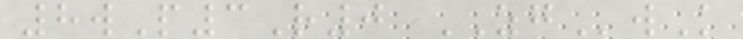8wP3R0 ZGwK
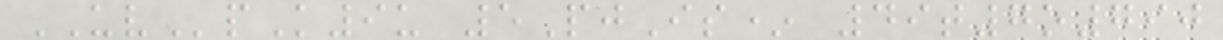UVpK9u 5PjIs* 49t7o790
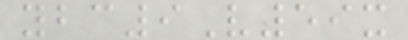ybc9V59x
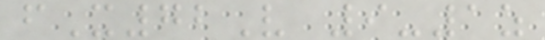fX72V 9-1z
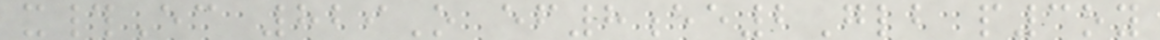x#Ec 829O ef8ee2Glb p3oy
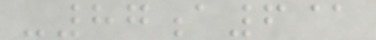-87a6@
